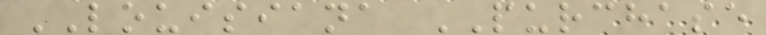LOUISIANA PURCHASE
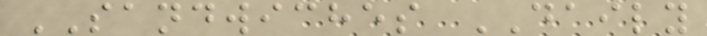SANDWICHES DAILY
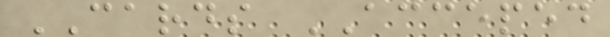CARDS ACCEPED
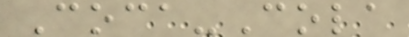Coca-Cola
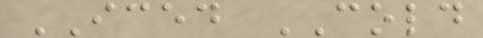ICED COLD
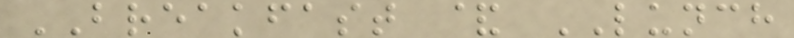BREAKFAST & LUNCH
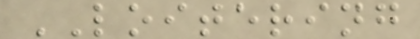LOITERING
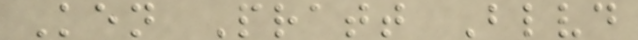Ken Pratt Blvd
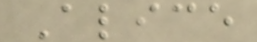Alice
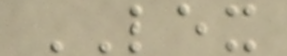LEX
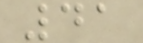41
